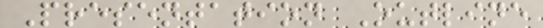Presentation Outline
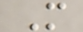M
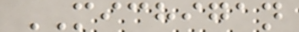MICHIGAN
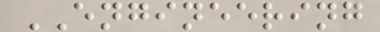ENGINEERING
